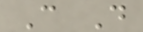C D
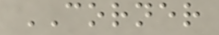CORNER
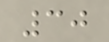30
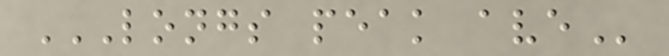LONGS PEAK AVE
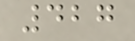427
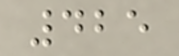425
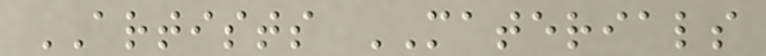ARTISTS MATERIALS
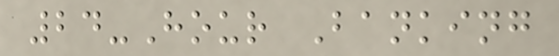24-Hour Banking
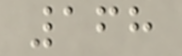168
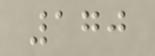170
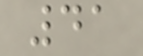41
